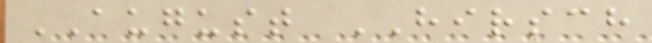AUGUST HIRSCH
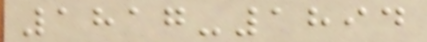1817-1894
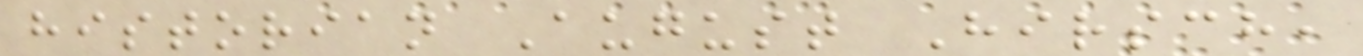historian August Hirsch,
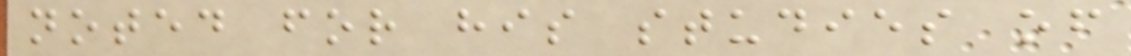noted for his studies of
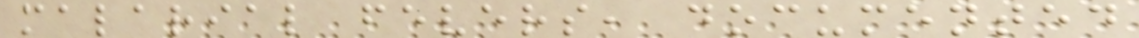malarial fevers, documented
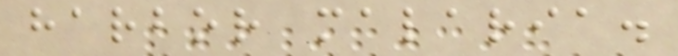harbor malaria.
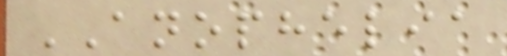ANOPHELIA
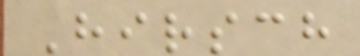Hirsch
